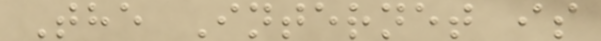The Internet is
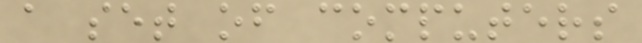a set of computers
